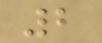2
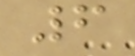6
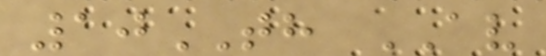10TH AV
